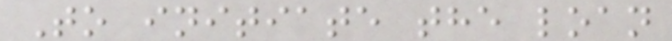To initiate the loan
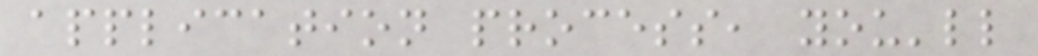application process, you'll
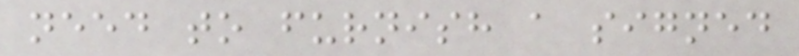need to furnish a signed
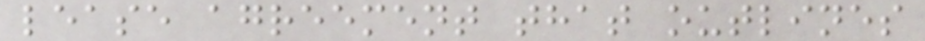lease agreement that outlines
